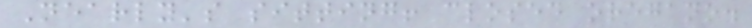Nearly's sitting! closed oregano.
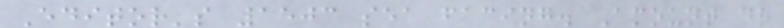Editor's 1503 sea facing. Amount dr
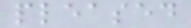pleased
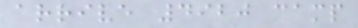arrive 4920 camp
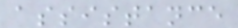assistance
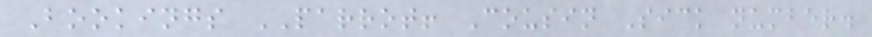Bookings PARROT! Cousin Sick number.
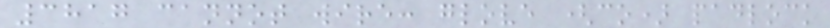3817 cannot wire: glove (co) padlock
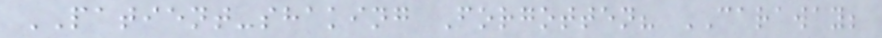PATIENT-shaking Forgotten? CARAWAY;
